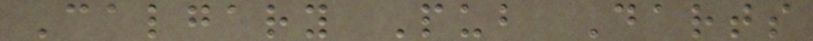Calgary Pub Darts
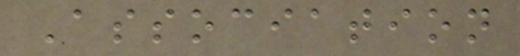Association
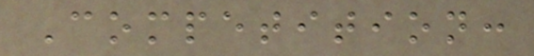Competition:
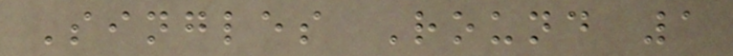Singles Round 1
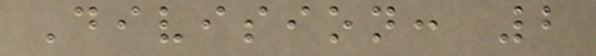Division: 2
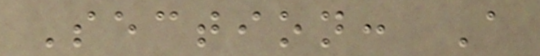Section: A
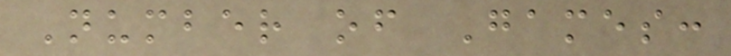Number of Games:
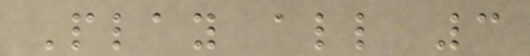Play all 3
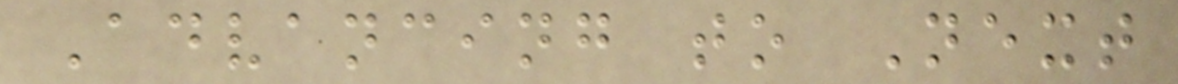Advancing to Next
